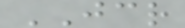JCR
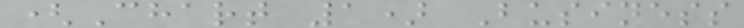(Chart 1) Business
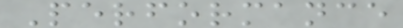Performance
